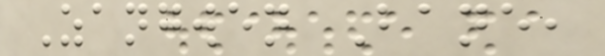Zangwen Bane,
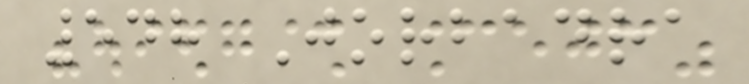548 Jorbadra
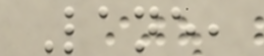Lane,
